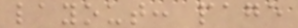layout: page
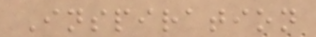Inspiration
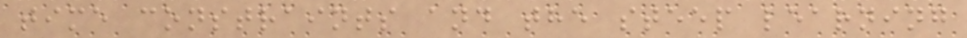time constraints and the steep learning
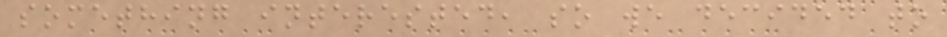something interested, so we decided to
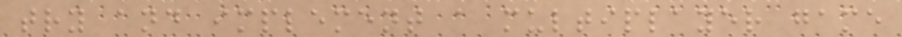try and implement a multiplayer game
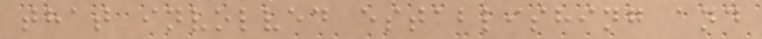that involved establishing and
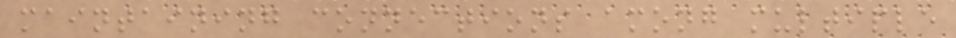maintaining connections among multiple
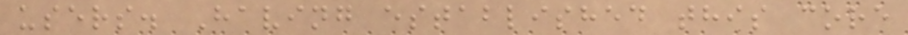users. Having established this core
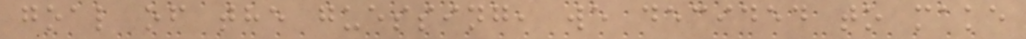goal of the guessing, we decided to make
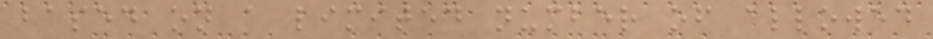based on a limited number of allowed
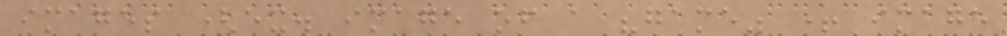images (ex. image of a "game" + image
